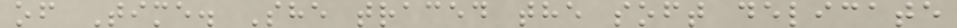of Time. She traced the soft delicate
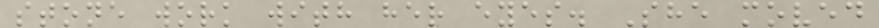stone work with her eyes. She moved
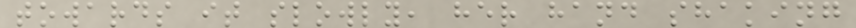towards it slowly, her hand shaking
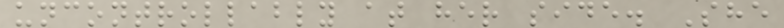uncontrollably at her side. She
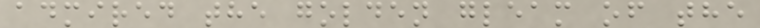admired the golden gleam of the
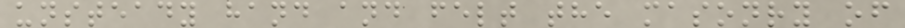unsteady hand and felt the masonry of
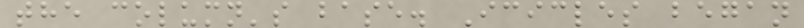the column's base. Icicles began
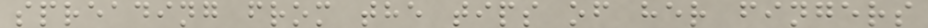spreading from the tips of her fingers
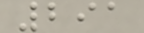291
